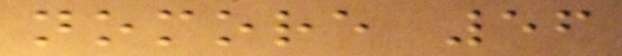nomore 56
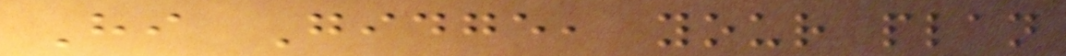Hi Gidge, your plan
